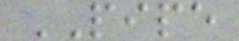PIPE
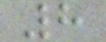8
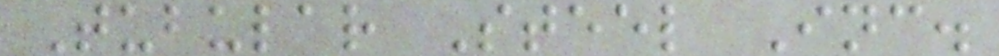Tubular Steel Inc.
